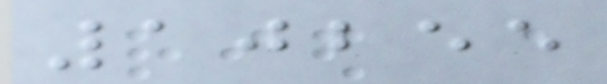10255
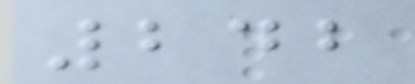242
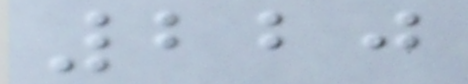220
